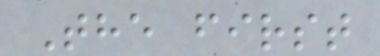The first
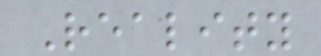Reality
